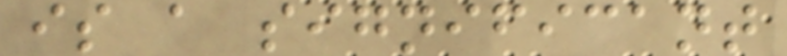is a significant
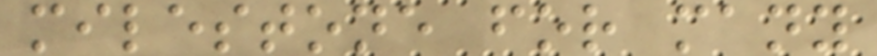milestone for many
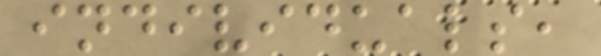individuals,
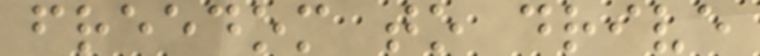freedom to drive
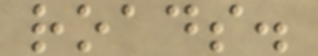roads.
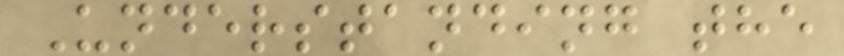Understanding the
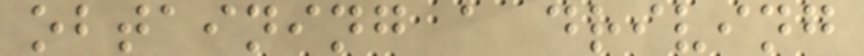obtaining a driving
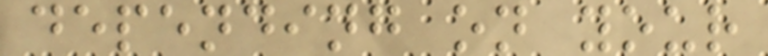depending on your
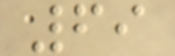69
